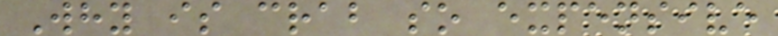Why is crab so expensive
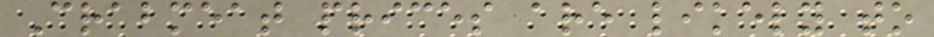Crabmeat prices are likely to
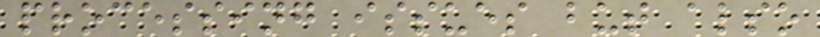processing issues but also
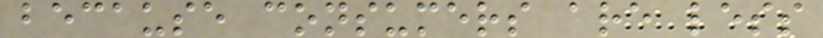because consumers are less
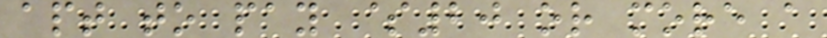apt to pay $20 or more a
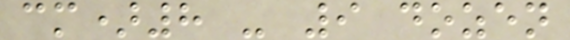cm)8 - 9 dozen
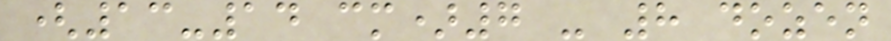(13-14 cm)7 - 8 dozen
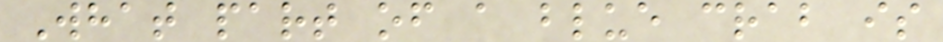What part of a blue crab is
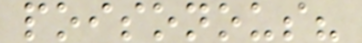poisonous?
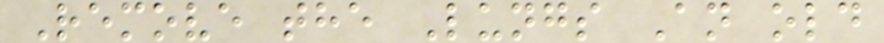Remove the Lungs An old
